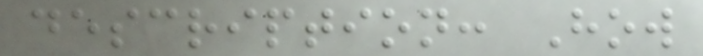description: How
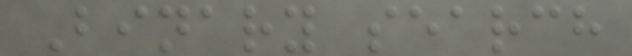Binary search
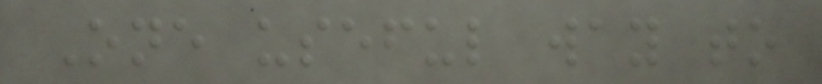One useful way to
